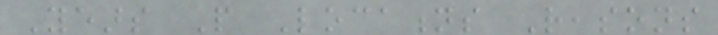Years People Locations Reasons
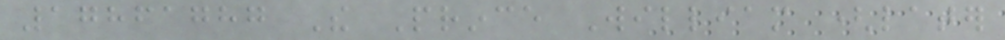17861787 The Prince William (later
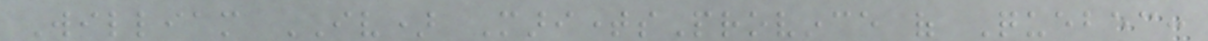William IV) MaritimesProvince of Quebec:
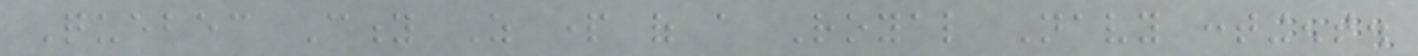Quebec City As part of a Royal Navy contingent.
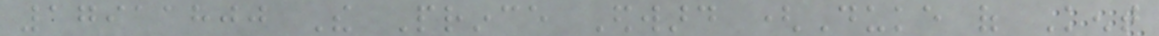17911800 The Prince Edward (Duke of Kent
